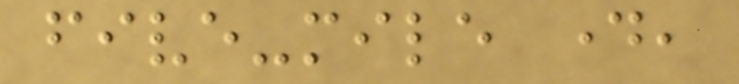five-mile day,
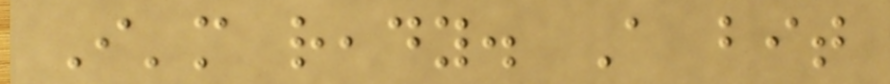I'm ready. A bit
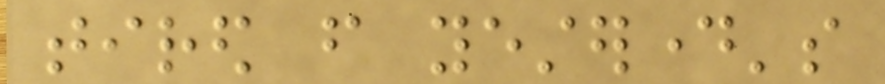tired from yesterday's
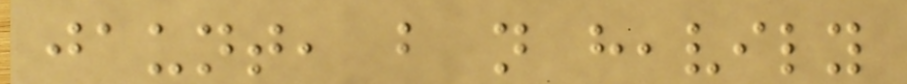jaunt, but not heavily
